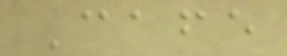Cafe
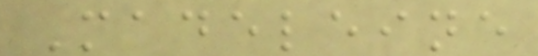Madeleine
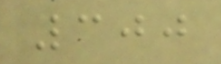300
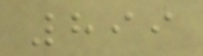899
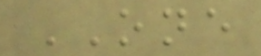ONE
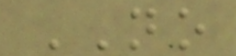NO
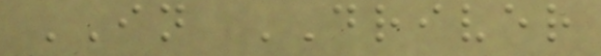IN DRIVER
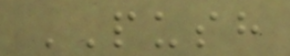PUSH
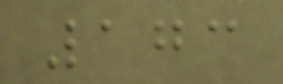173
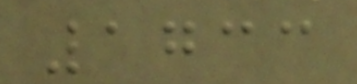1733
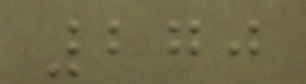270
